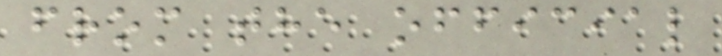from the official
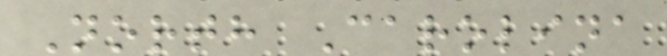North Carolina
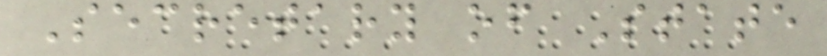Secretary of State
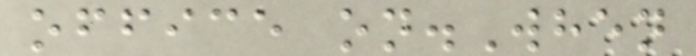office on.When
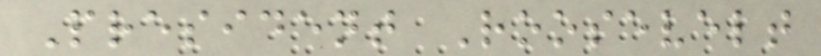President Roosevelt
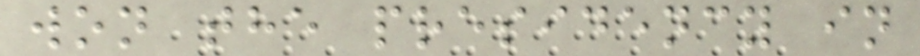won the presidency in
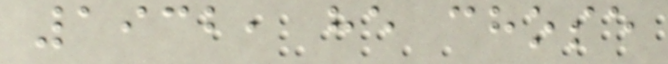1932, he chose
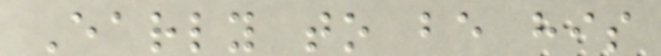Early to be his
